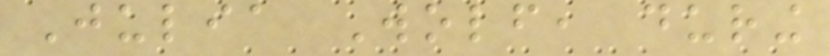Julia Wolf, during
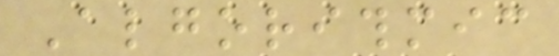Algorithmic
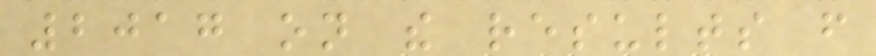2017 on the results from
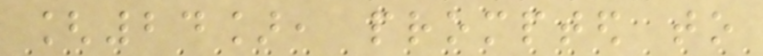[24], prompted to
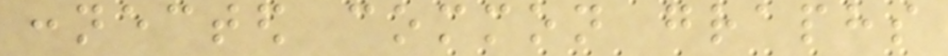connected common graphs
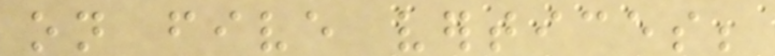on five vertices;
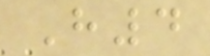H4
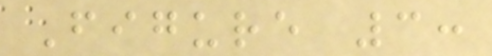Figure 3:
